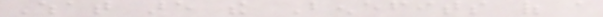What are the Benefits of a
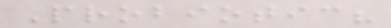Probiotic?
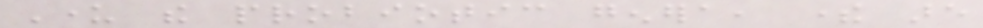Under the probiotic genera, there are
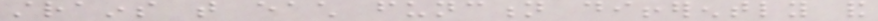strains that each function differently and
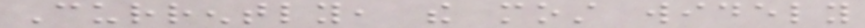Currently, the most widely
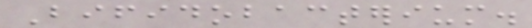Bifidobacterium.
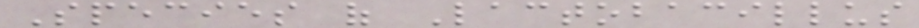Species of Lactobacillus
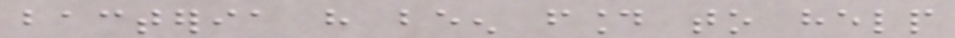bacteria have been found to help
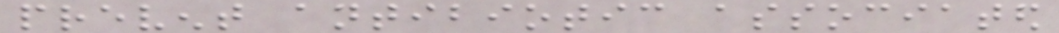prevent antibiotic associated
